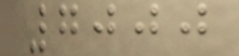7000
